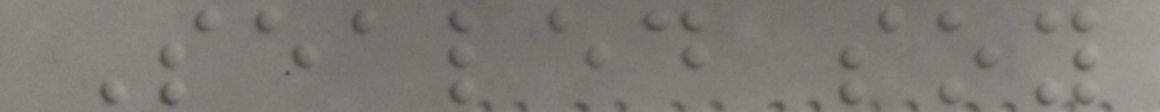Sealed soy
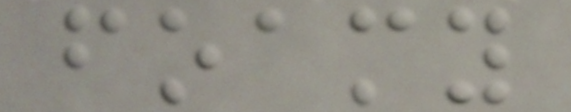foamy
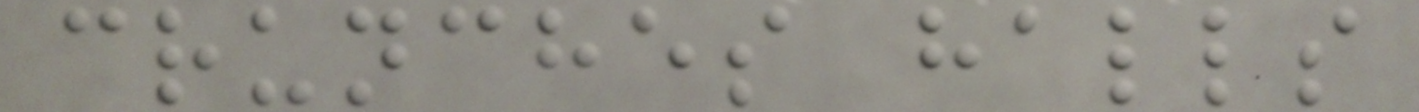crunches halls
